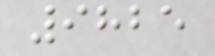9825
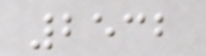2532
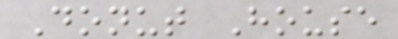Donut House
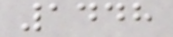1448
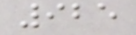925
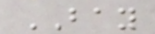BAY
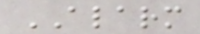ALARM
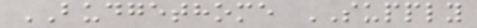BUDGETHOME SUPPLY
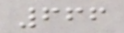666
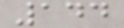144
